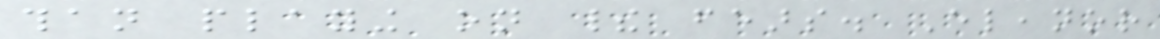than playing on their fears. Eleanor
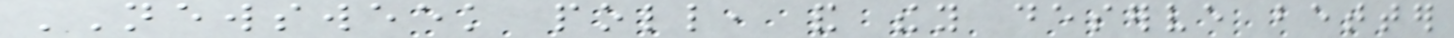NEWSWEEK poll, and they deserve better
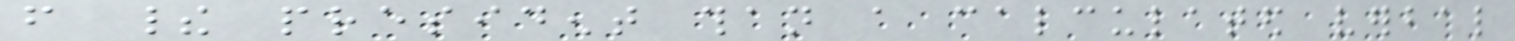from their president than a calculated verbal
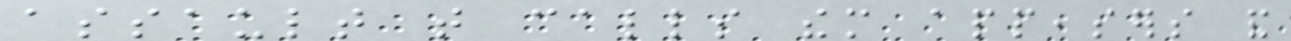assault that calls them appeasers and
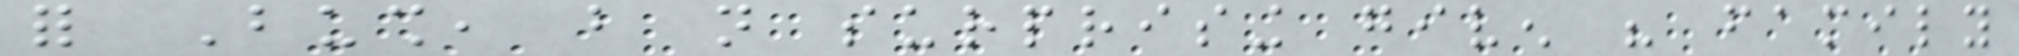for Bush, but not surprising given his family
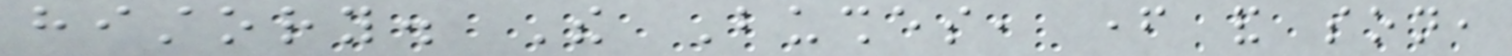history. The Bushes, father and son,
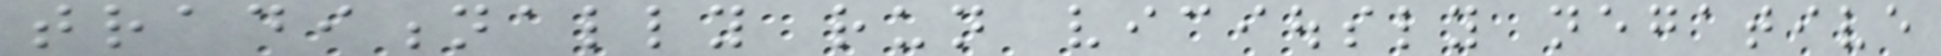traditionally run viciously negative
